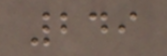249
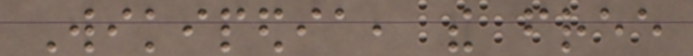Wikipedia, the free
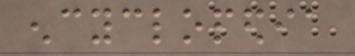encyclopedia
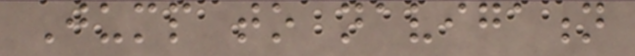Jump to navigation
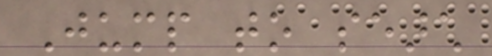Jump to search
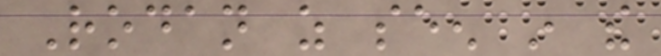Rodan as seen in the
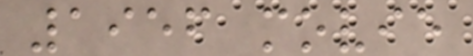1956 movie
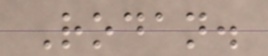Rodan.
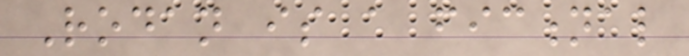Rodan is a fictional
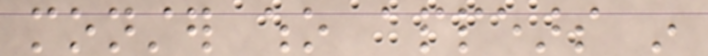monster who appears in
